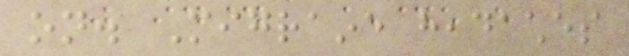on. Migraine headaches
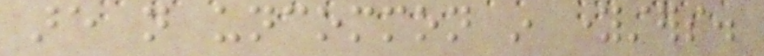are not uncommon in youngsters.
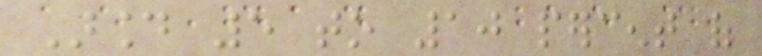Around 5 to 10 percent of
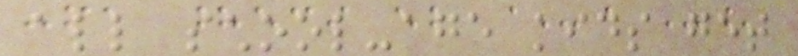all school-age kids get
